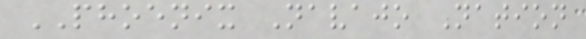PHOENIX Navajo Nation
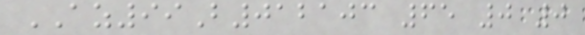AZ99B012103 65 0 0
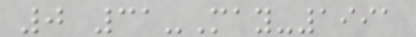0 31-May-1991
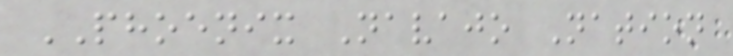PHOENIX Navajo Nation
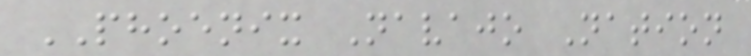PHOENIX Navajo Nation
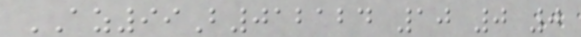AZ99B012124 10 0 0
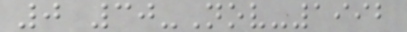0 30-Nov-1992
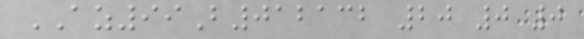AZ99B012132 20 0 0
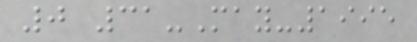0 31-May-1995
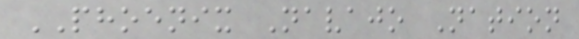PHOENIX Navajo Nation
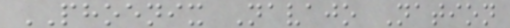PHOENIX Navajo Nation
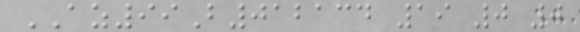AZ99B012134 19 0 0
